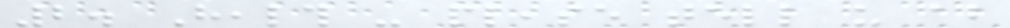2. Health - please tell us about
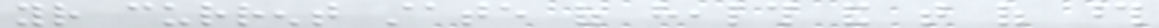your current state of health and that of those
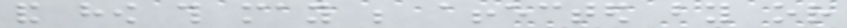and how this may be affected by or
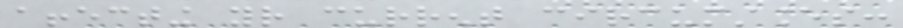affecting your current circumstances:
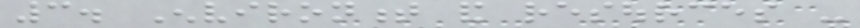3. Environment and resources -
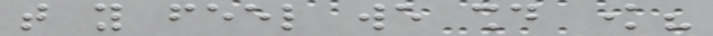that you feel we should know?
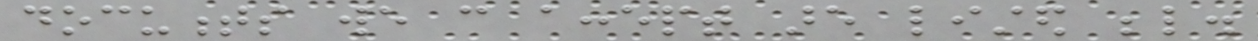documents we can accept are listed below.
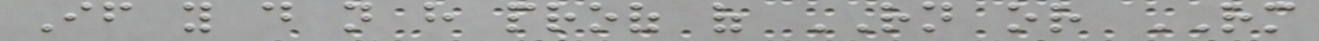If you do not have proof of RN or RM
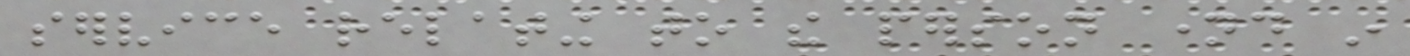service relating to the person named in
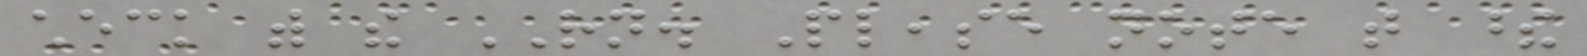check with the RN. Please note that these
